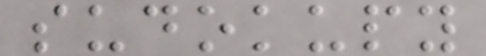sudokupy
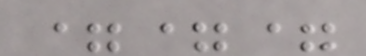===
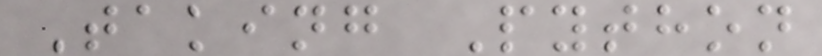Taking Python
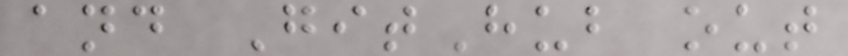and GitHub out
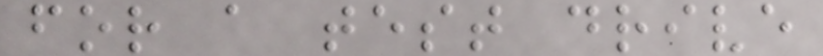for a test drive
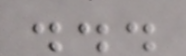...
